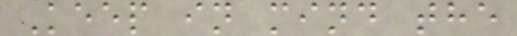Keep in mind the
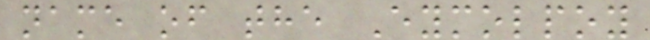name of the Eymolpoy
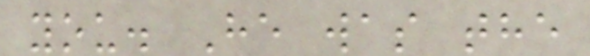you. He was the
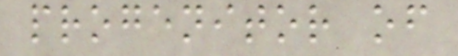progenitor of
